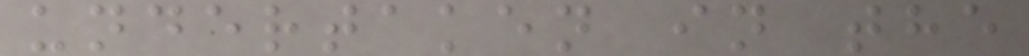undertaken in the
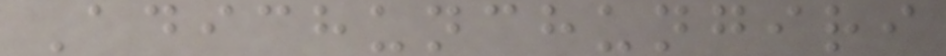Adichunchungiri
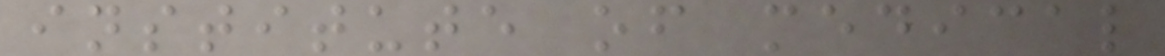institute of medical
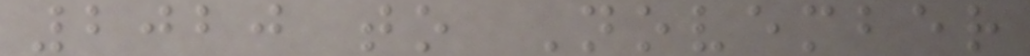2020 to November
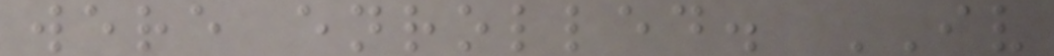were enrolled. IV
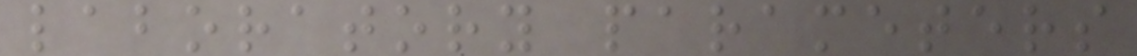laboratory parameters
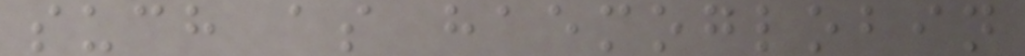such as haemoglobin
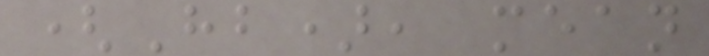(Hb), mean
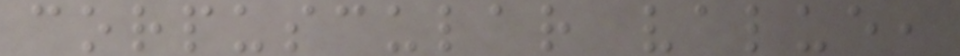corpuscular value,
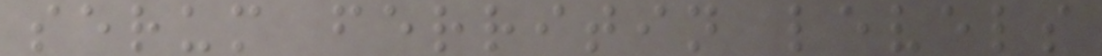serum ferritin levels
